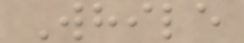While
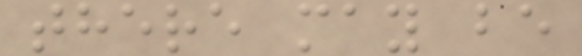there may be
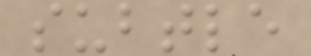subtle
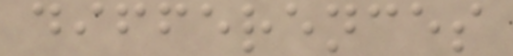differences
